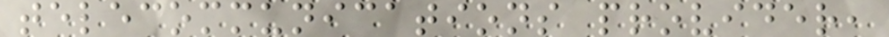telecommunications provider,
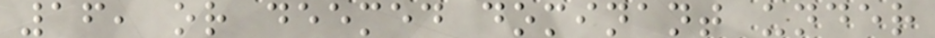16, or deemed dominant under
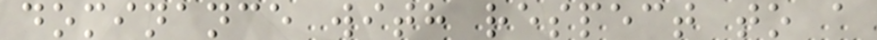dominance with respect to a
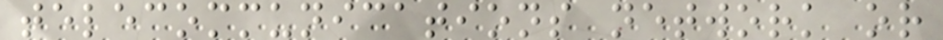telecommunications network or
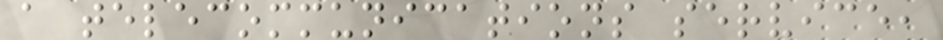a telecommunications service,
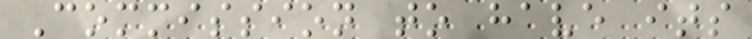Commission to have its
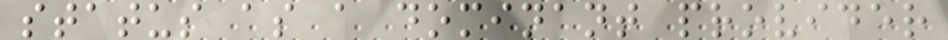status as a dominant provider
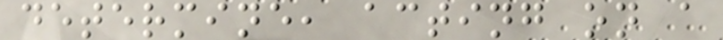determine, acting on a
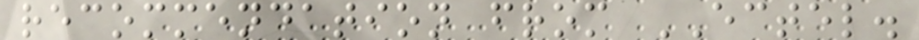recommendation from ECTEL.
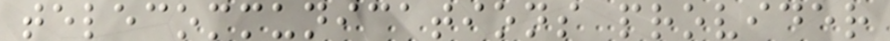telecommunications provider
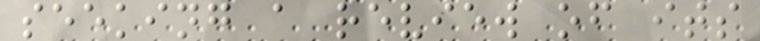seeking a review of its
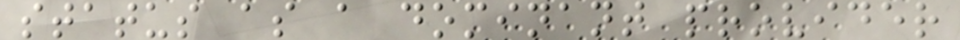status as a dominant provider
